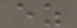ez
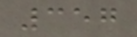357
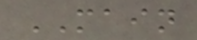MAIN
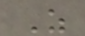Z
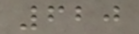620
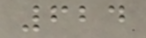624
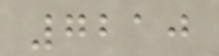7210
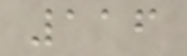116
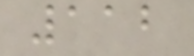112
